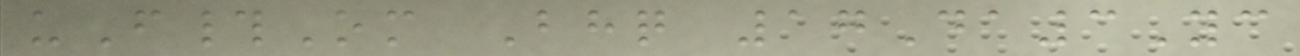uF#Om Bhq 17Da3Yc
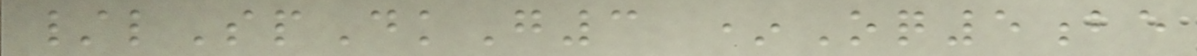/lSpDkG3 *Oq5be
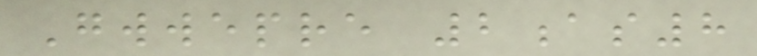Gwwepre 2as8
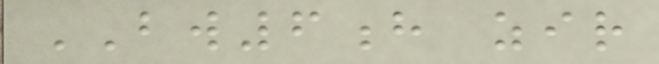BW6h zir
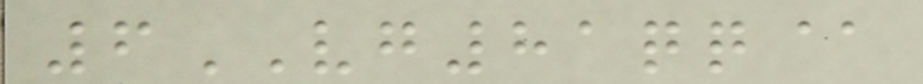6VG81qq@
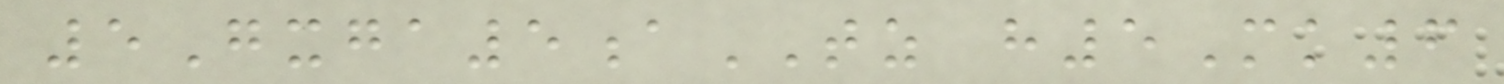5Gxga5aTZ h5Mk6
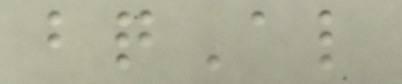bqAl
